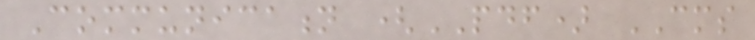Communication (PDF) CMS
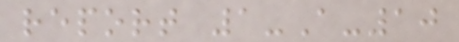report 1-A-10
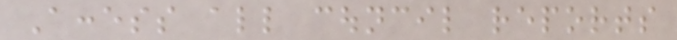Access all council reports
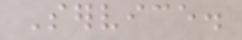Service.
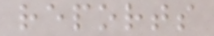reports
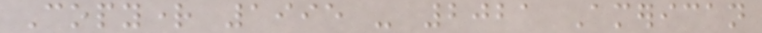Copyright 1995 - 2021 American
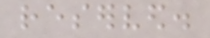reserved.
